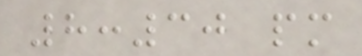8:30 pm
